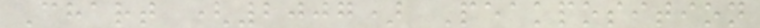Chart (2007) Peakposition
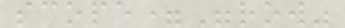scope="row"
